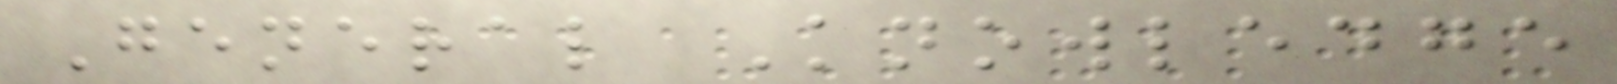General Knowledge
